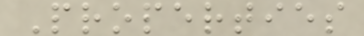Properties
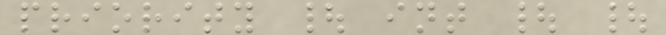priority | int | |
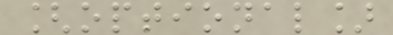[optional]
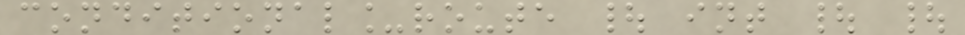conditional_route | int | |
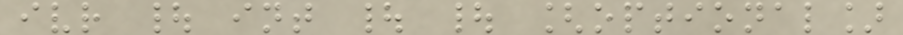ivr | int | | [optional]
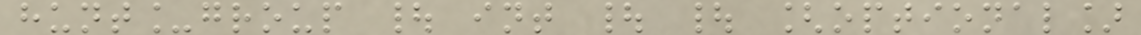hunt_group | int | | [optional]
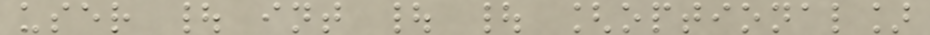user | int | | [optional]
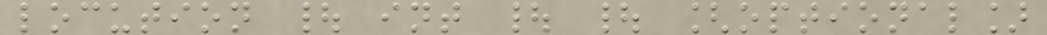locution | int | | [optional]
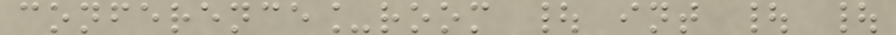conference_room | int | |
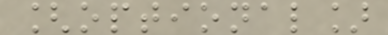[optional]
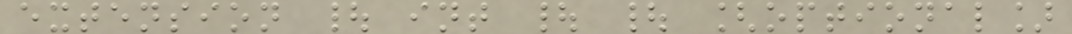extension | int | | [optional]
